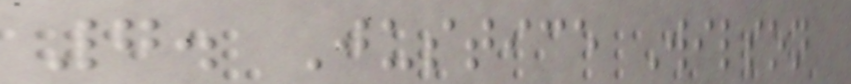7. Justice Wilson
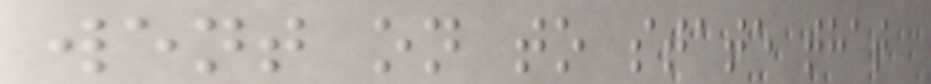went on to state that
